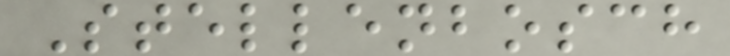Stellenbosch
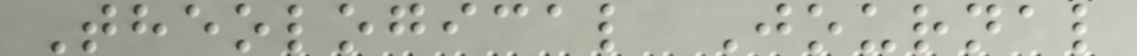Theological Journal
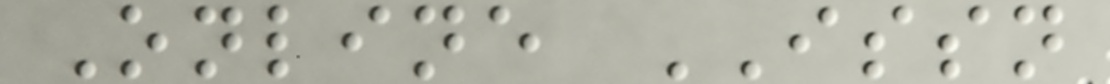Online ISSN
